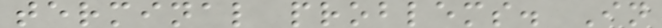terminal problems. In
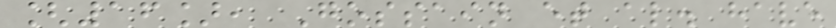[16], Gossain et al. have
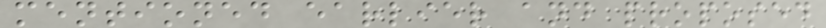mentioned earlier and proposed
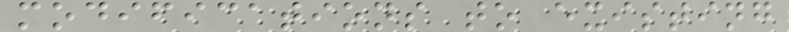modifications to existing
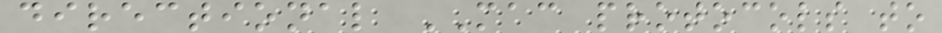directional MAC protocols to
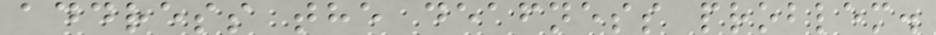address the deafness problem.
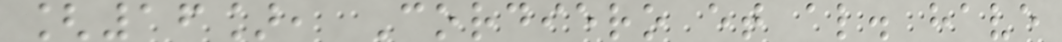[16], Cordiero et al. have
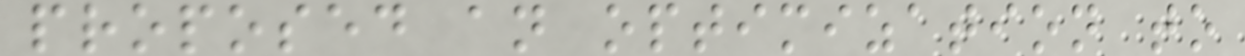proposed an optimization to
